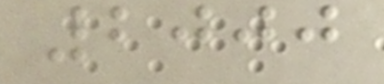2000
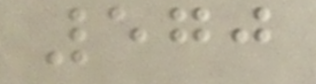570
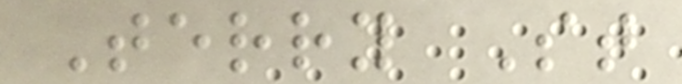Terry St
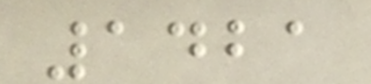1421
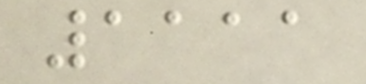1111
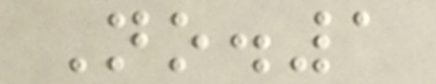No.1
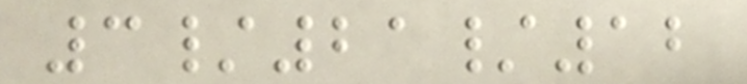3/21/12
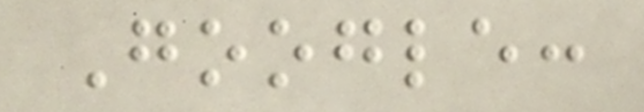Google:
